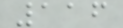116
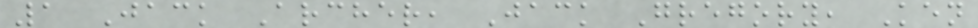1 Jack Archer, Jack Gregory, Ken
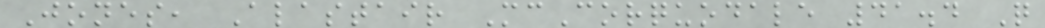Jones, Alastair McCorquodale 41.4 Q
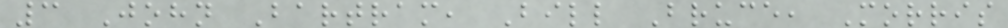3 John Bartram, Bill Bruce, Morris
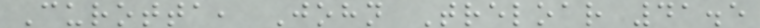Curotta, John Treloar 41.5
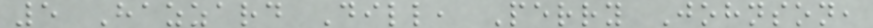5 Hazzard Dill, Perry Johnson,
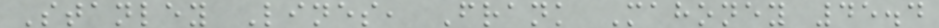Stanley Lines, Frank Mahoney 45.4
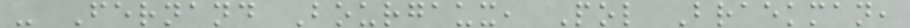- Fernand Bourgaux, Pol Braekman,
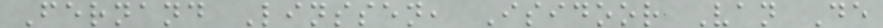Fernand Linssen, Isidoor Van De
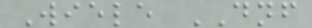Wiele DNF
